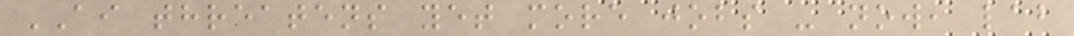AI threatens yet more jobs - now, lab
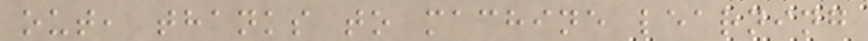out, thanks to machine learning
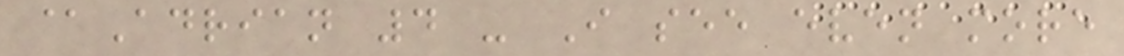@Adrian 4 - I see even more
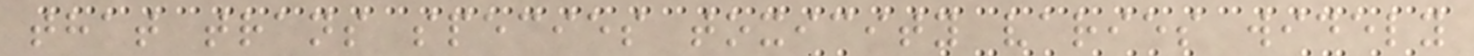that trans species toxicity varies widely
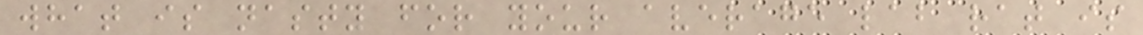what is nasty for your average lab rat is
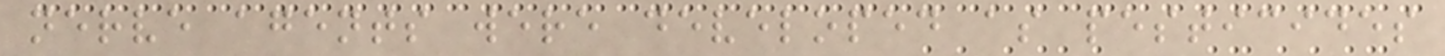nerve agents were developed as pesticides
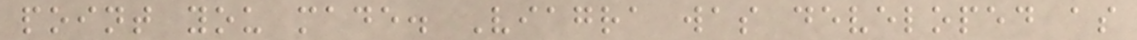point you made. Viagra was developed as
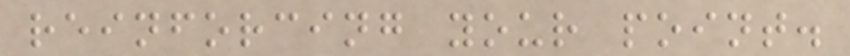reinforcing your point.
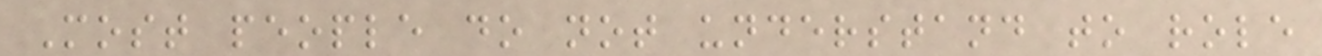Most people do not understand to role
